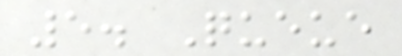5. Queue
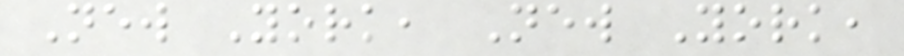New York, New York,
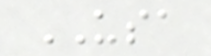USA
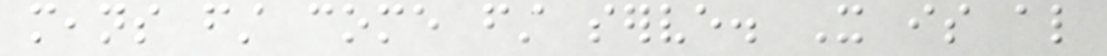means first come first serve. It is also
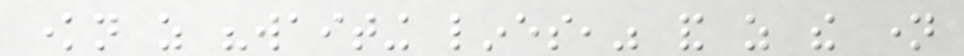known as "waiting lines," and as the name
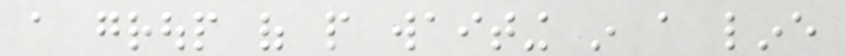a group of people waiting in a line
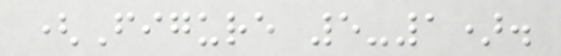(Figure 5-1).
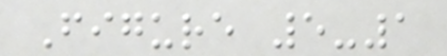Figure 5-1
